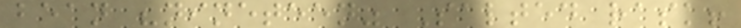bean "nineteen" Salted rask!
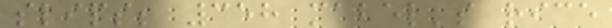slips; 358 mabel's rice
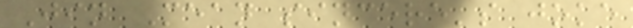Jin Mean sincere's joke
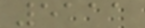5111
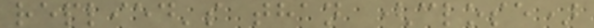replied's than (close)
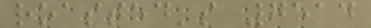roasted's 7514
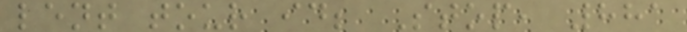lent tour id; Stop, 881
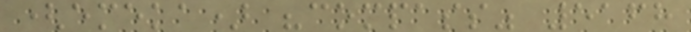(emeka) "compass" 5168
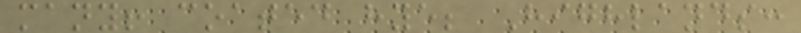many! coated hye; Highlands:
